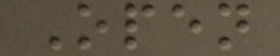Open
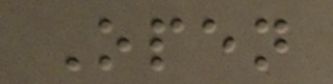Open
